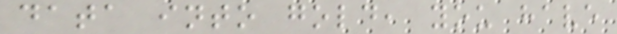data into gold, you have
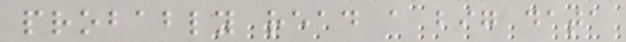probably read a big data
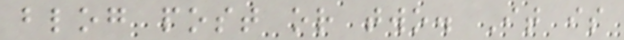blog post or two. It is
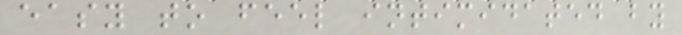easy to feel intimidated by
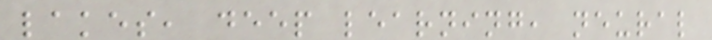lakes, deep learning, neural
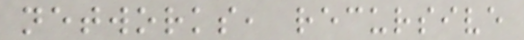networks, recursive
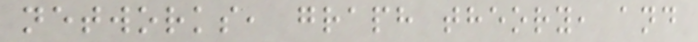networks, graph theory, and
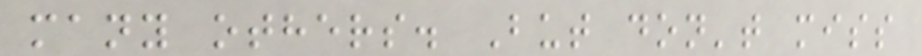many others. But don't miss
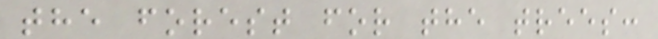the forest for the trees:
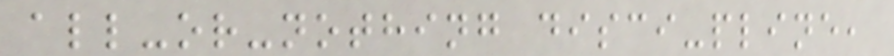all-or-nothing disci-pline,
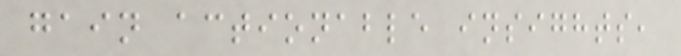gain actionable insights,
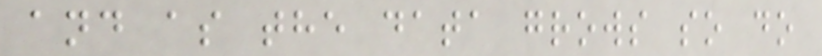and as the data grows so do
